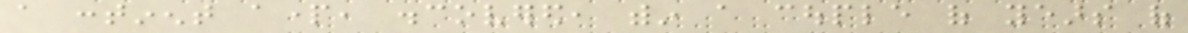a continent apart, discovered, within a couple of years of
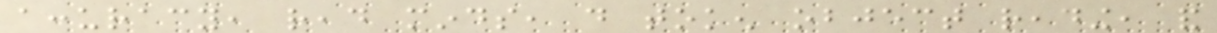accuracy, read minds, do token object reading, and
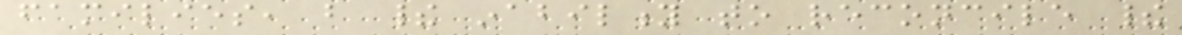families, but their inability to reconcile their
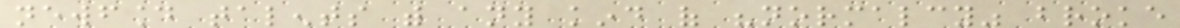newfound talents with any kind of "normalcy" broke
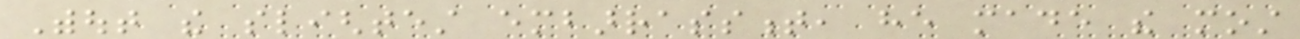Without the slightest embarrassment, he made the most
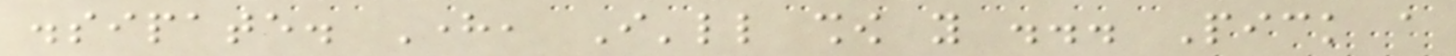dissipate. Here, I'll show you ... Pick a
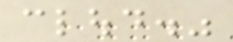cloud."
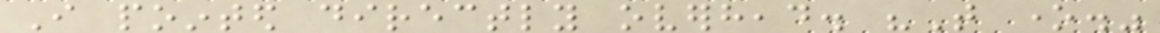I pointed directly overhead. "That one."
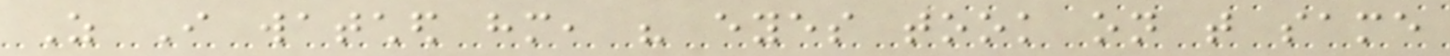As I watched him, his eyes took on that same
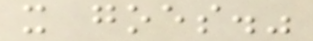it goes."
